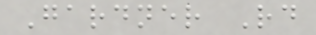Gardner Rd
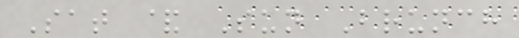Sat & Sun Brunch
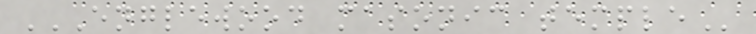ENGLEWOOD MASONIC TEMPLE
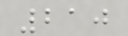210
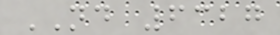ND 6327
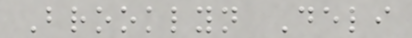Brooklyn Deli
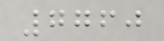7760
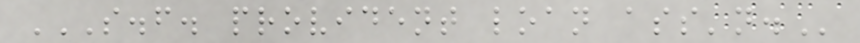S.F. PROVIDENT LOAN ASS'N.
